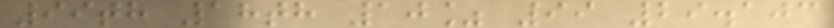99th 18th 10% 99 29.103
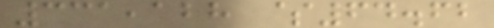331,128 $64.62
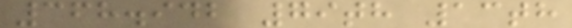368.942 79th 13th
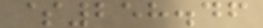$258.46
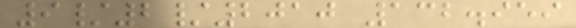9/2/2010 132.959
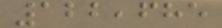122,685
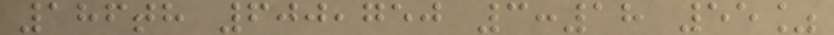186th 600,750 3:18 55%
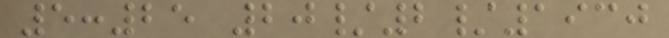5:25 20/2/1930
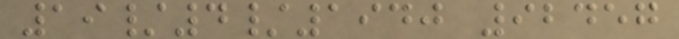19/4/1940 92457
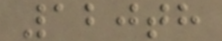120th
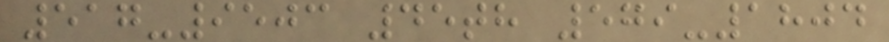517-9503 45th 579-1804
